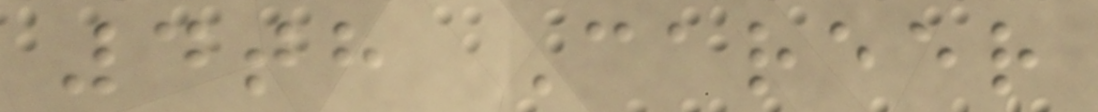4th Career
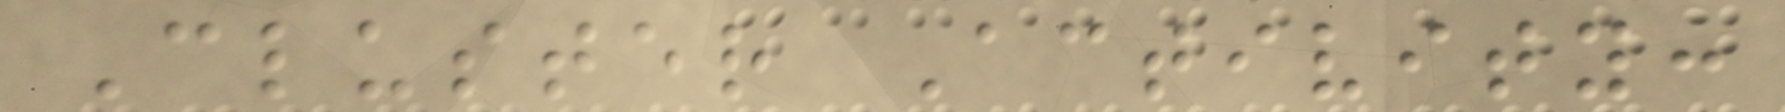Cluster Activity:
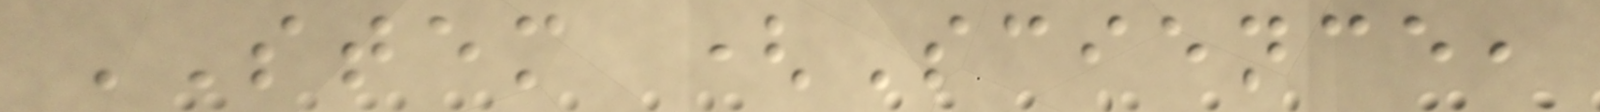STEM (Science,
